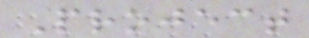Project
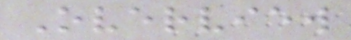Overview
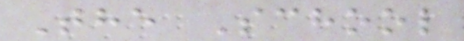The School
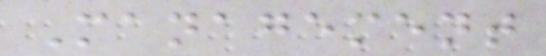Management
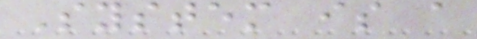System is a
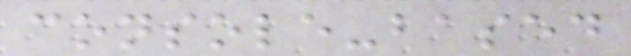console-based
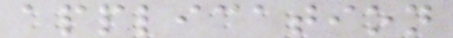application
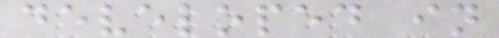developed in
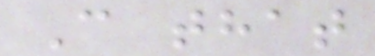C that
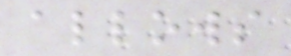allows
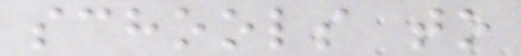schools to
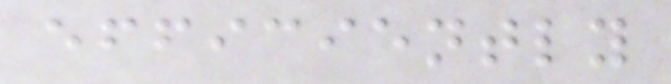efficiently
